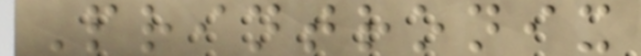Printronix
